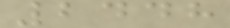2448
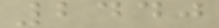2440
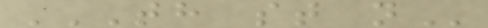TH ST N
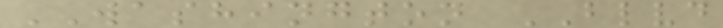WASHINGTON BLVD
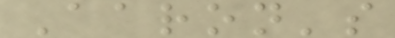Aaron's
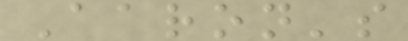Aaron's
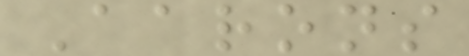Aarons
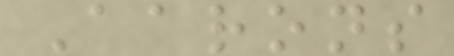Aarons
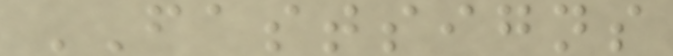FASTSIGNS
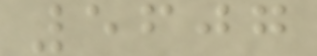5607
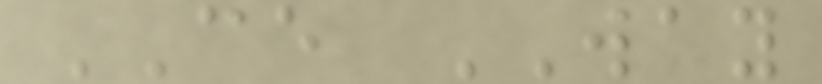CE WAY
